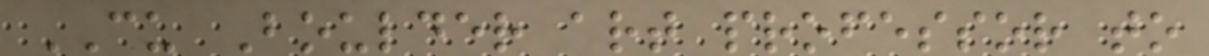CU Boulder art professor to
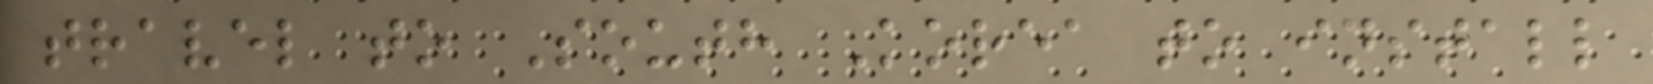travel to South Korea to install
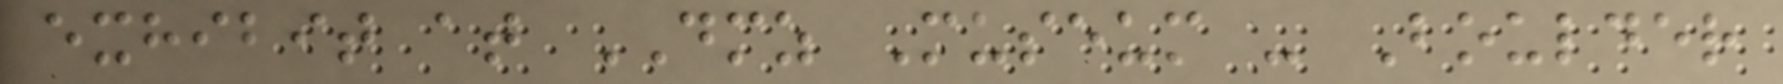exhibit at DMZ Museum - Boulder
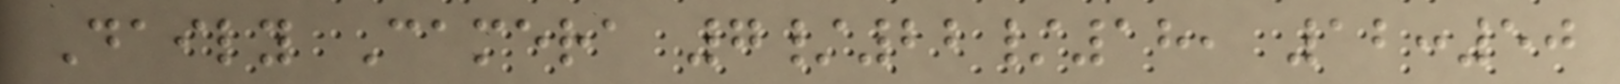Daily Camera 7/22/18, 12:50
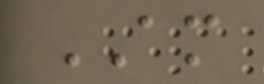AM
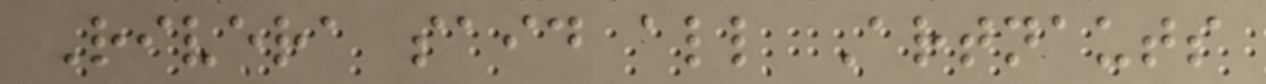Rivera said all Artnauts
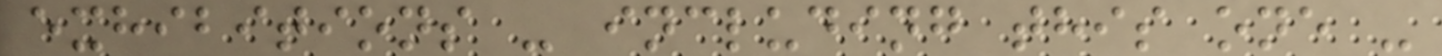exhibitions - including this one -
